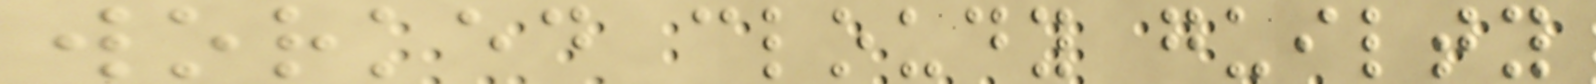worked cloudy guilty
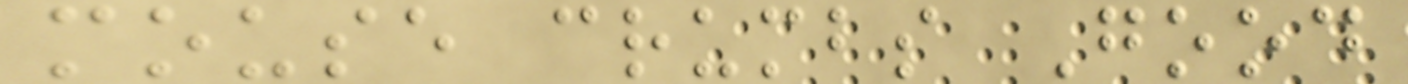mouse crumbs Good
